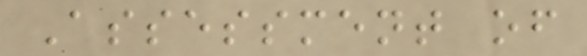Assessment of
